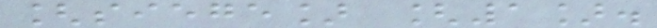[siege] [1].
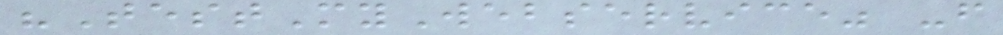"TestMyWebservice" -f
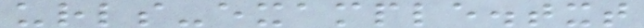urls-example.txt
